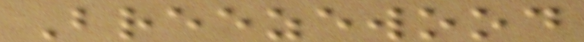Breezewood
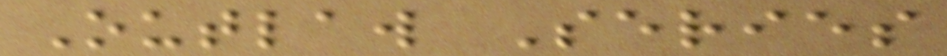Outlaw Series
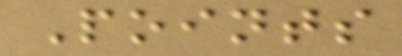Points
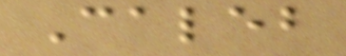Caleb
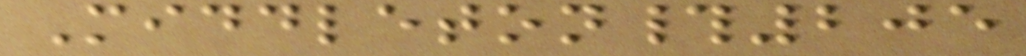Middleton#205
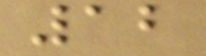12
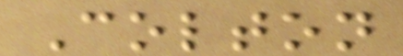Colton
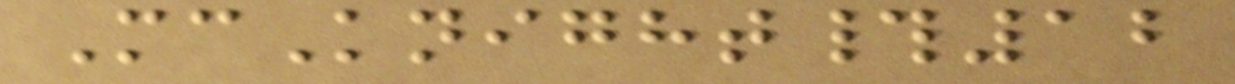McKnight#12
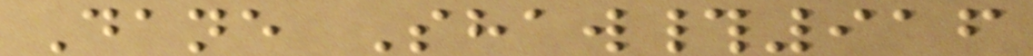Dane Shaw#916
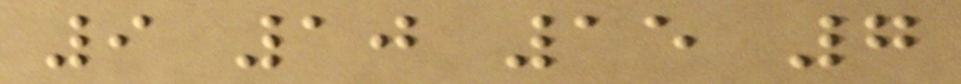9 10 15 7
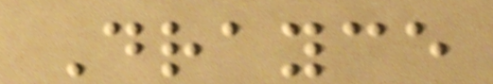Drayce
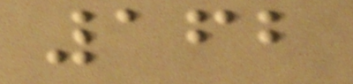162
